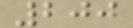200
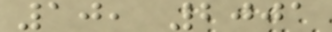10, 2001
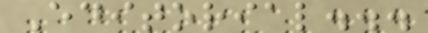Editorial...
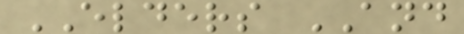ELDERS AND
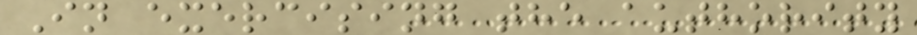In exercising the authority
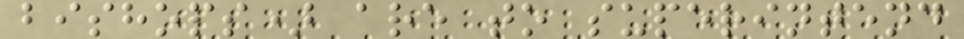bishops) are to superintend
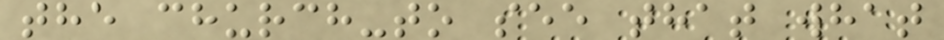the church-to see that what
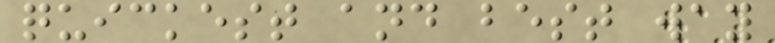quickest and best way
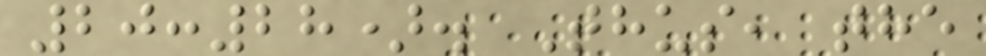20:28). Thus, the
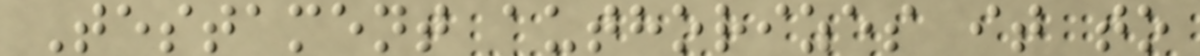Testament authorizes it to
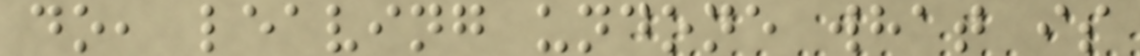do, leaving undone what is
